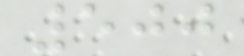500
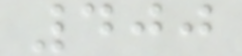400
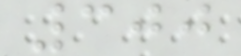300
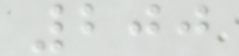200
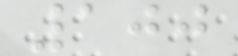100
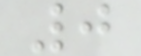0
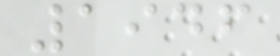1946
